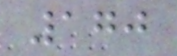170
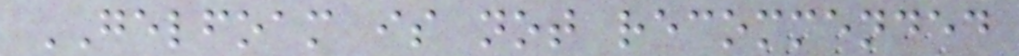GELFOAM is not recommended
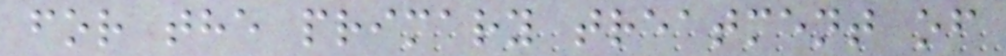for the primary treatment of
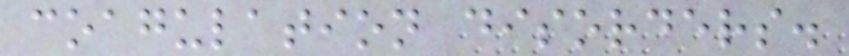coagulation disorders.
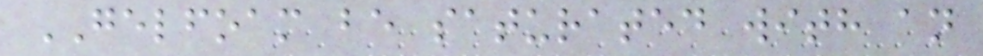GELFOAM be saturated with an
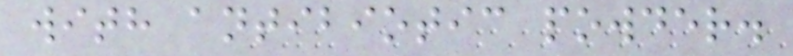with antibiotic powder.
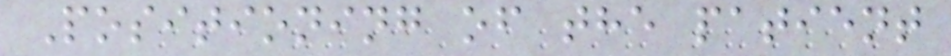Positioning of the patient
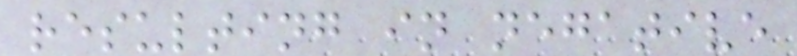resulting in negative
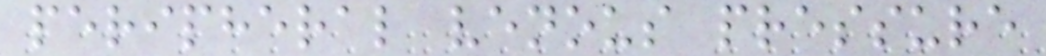peripheral venous pressure
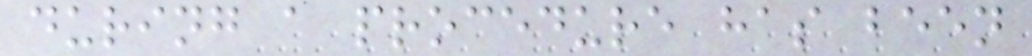during a procedure has been
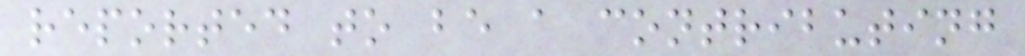reported to be a contributing
